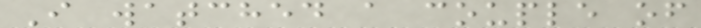I watched a couple of
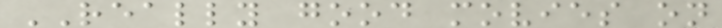REALLY good movies on
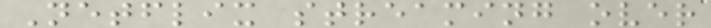Netflix streaming over
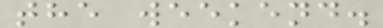the weekend.
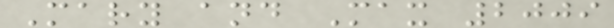Mary and Max 2009
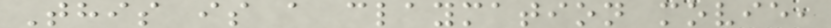This is a claymation movie,
